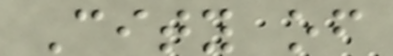City of
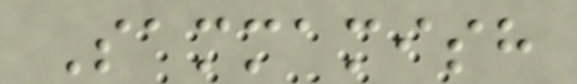Sammamish
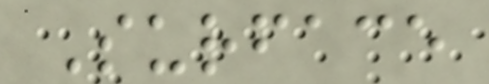Surface
